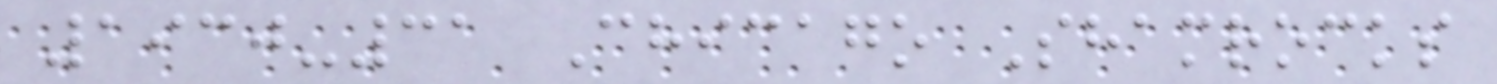1930-31 Chicago Shamrocks
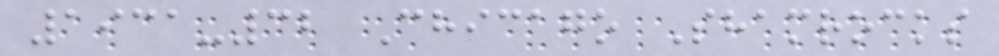1931-32 Chicago Shamrocks
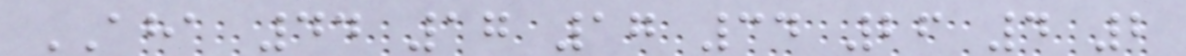AHA 44 17 17 34 26 4 2
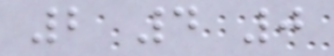2 4 0
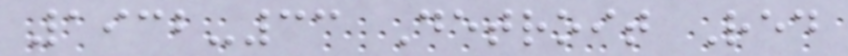1932-33 Detroit Red
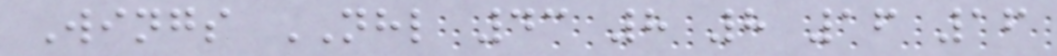Wings NHL 43 8 8 16 16
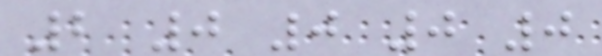2 0 0 0 0
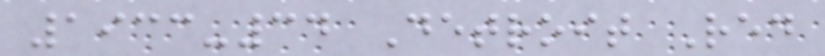1933-34 Detroit Red
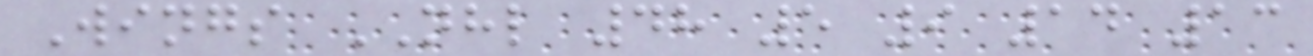Wings NHL 48 5 9 14 13
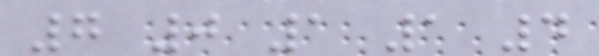7 0 1 1 4
